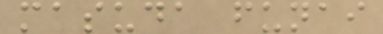masuda funai
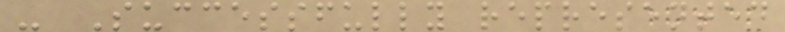- Successfully represented
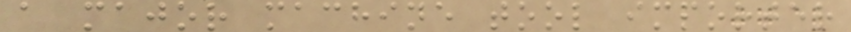a major machine tool importer
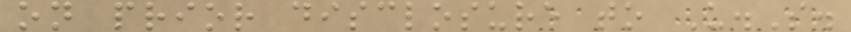on prior disclosure to U.S.
